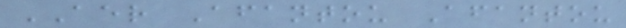AER Afantou Afantou
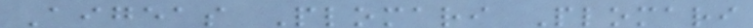Aigeas Plomari Plomari
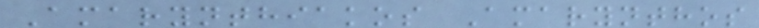Amarynthiakos Amarynthos
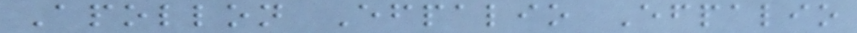Apollon Efpalio Efpalio
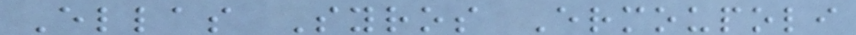Ellas Syros Ermoupoli
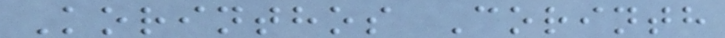Korinthos Corinth
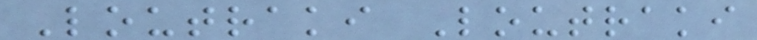Loutraki Loutraki
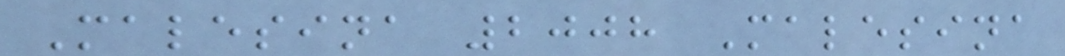Malesina 2008 Malesina
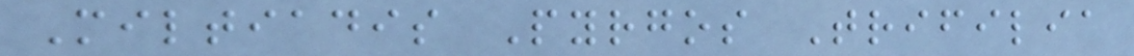Miltiadis Pyrgos Trifilia
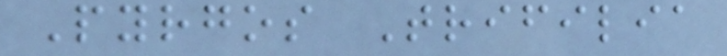Pyrgos Trifilia
